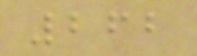262
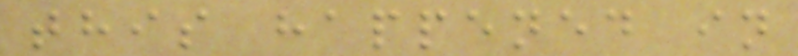this happened in
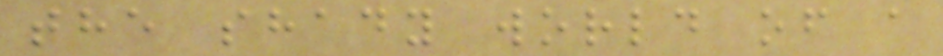the shady world of a
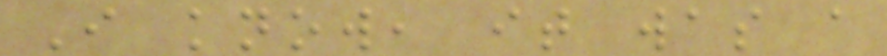I know, it was a
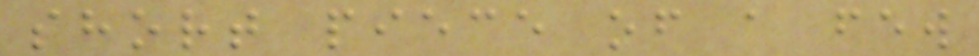short piece of a few
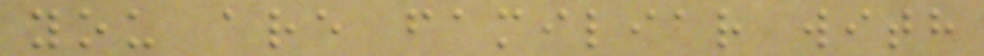you are familiar with
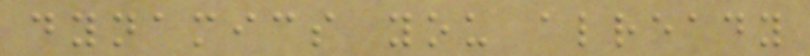dynamics you already
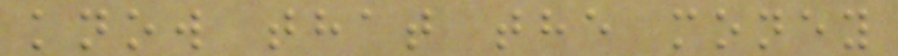know that the money
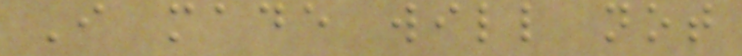I made will not
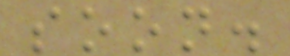soon.
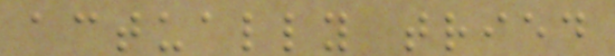actually tried
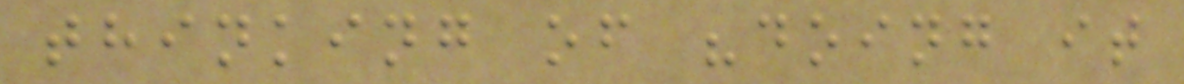thinking of "doing it
